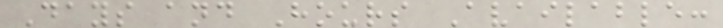Days and Hours Available:
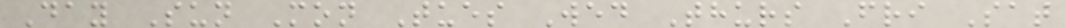Day Sun Mon Tues Wed Thurs Fri Sat
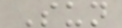Sun
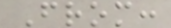From:
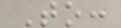To:
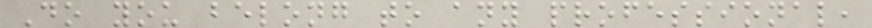Do you belong to any professional,
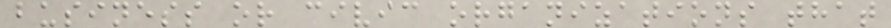business or civic organizations that
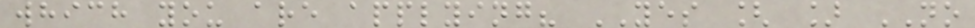which you are applying? YES [ ] NO
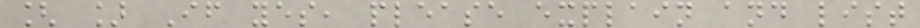[ ] If yes, please explain and list
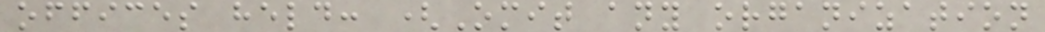offices held: (Omit any organization
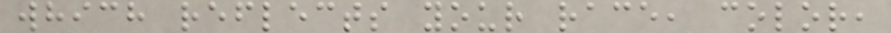which reflects your race, color,
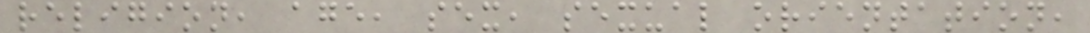religion, age, sex, sexual orientation,
